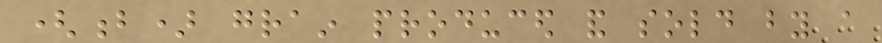(b) grain produced and sold by a
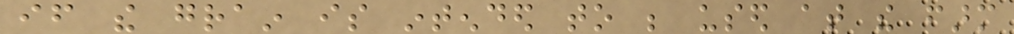if the grain is intended to be used at the farm
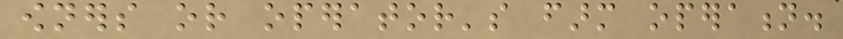owners or operator's farm operation.
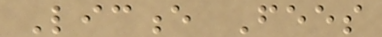Licence Fees
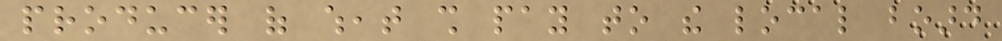producer of wheat shall pay to the local board
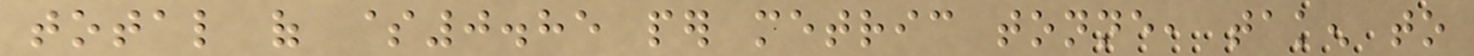total of $0.85 per metric tonne, taken to
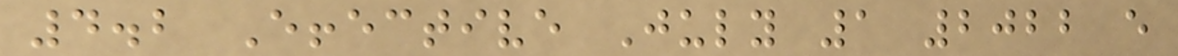4.2 Effective July 1 2022 every
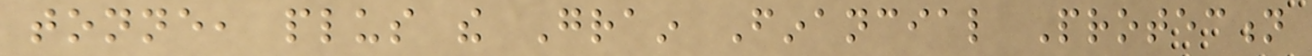tonne, plus the Grain Financial Protection
